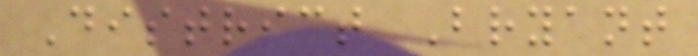District Bryant
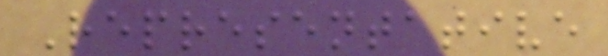Representative
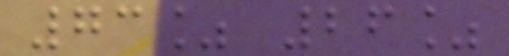73% 26%
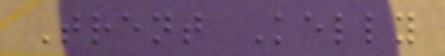Trent Kelly
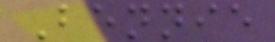Bennie
